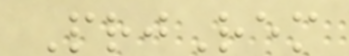PrjRem
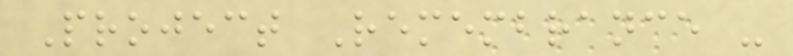Project Remembrance -
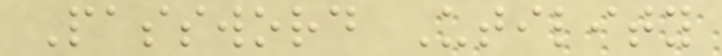Password Utility
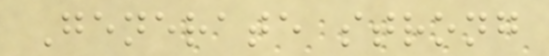Generate strong
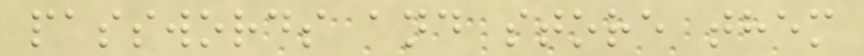passwords and store them
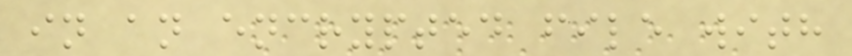in an encrypted file with
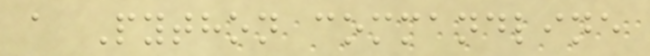a Python commandline
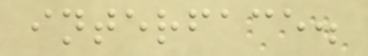interface.
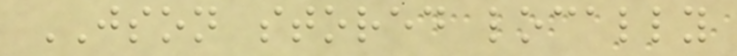JSON stored locally
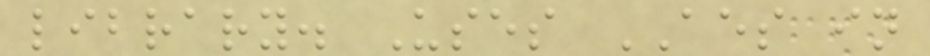library. Uses AES in
